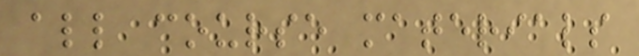all course materials
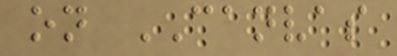on CANVAS
